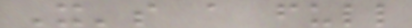It's a full
